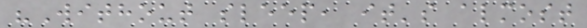"Without sleep, it's almost
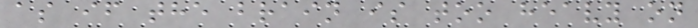as if the brain is too heavy on
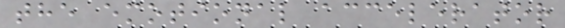the emotional accelerator
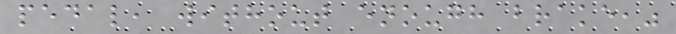pedal, without enough brake,"
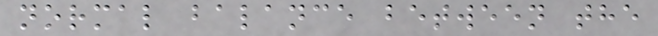normal balance between the
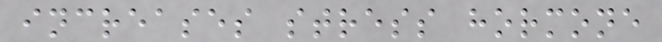increases stress hormone
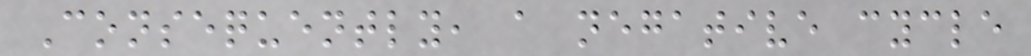Consequently, a negative cycle
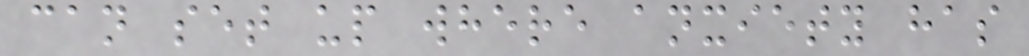can set up where anxiety has
